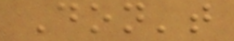Don't
